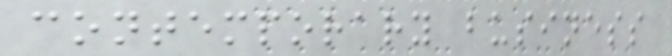contemporary business
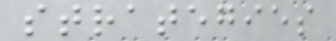strategies
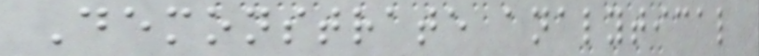Demonstrate analytical
